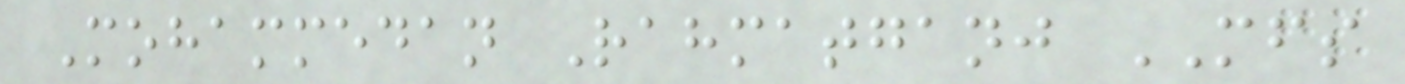Mohammedan Rahmatganj MFS
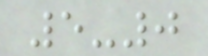5-0
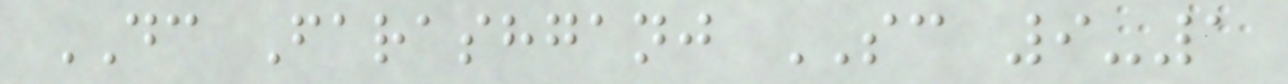DC Farashganj SC 9-1
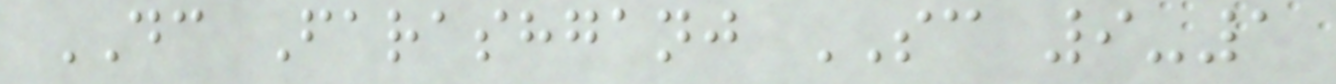DC Farashganj SC 9-1
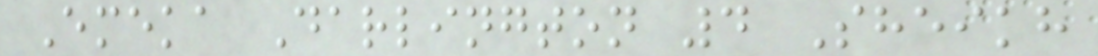Emeka Darlington 4 Sheikh
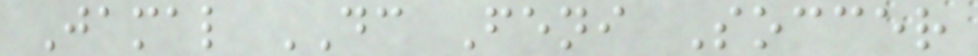Jamal DC Feni Soccer
